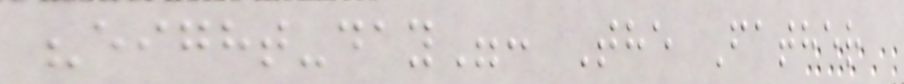"eight-day": The Father
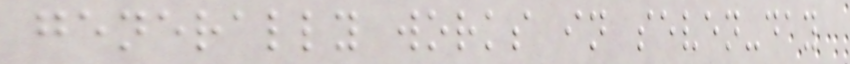generally works in seven-day
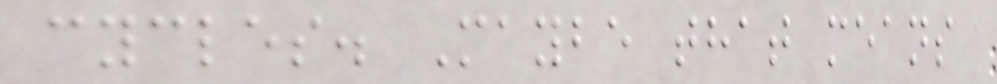cycles. Maybe that means
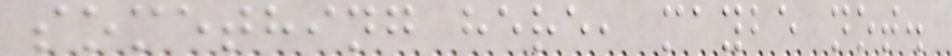something here, maybe not.
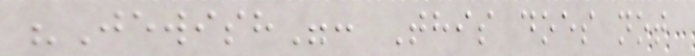"Jewish": This does not
